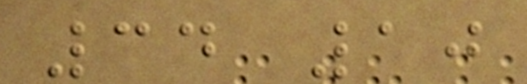34 10
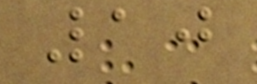10
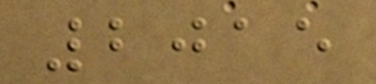2015
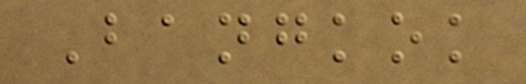Bangkok
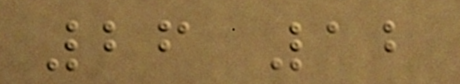26 12
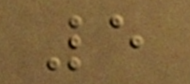5
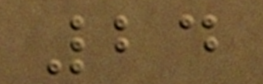24
